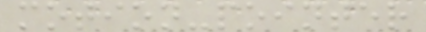motion-pointer
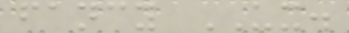fancy UX.
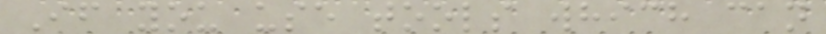If you use tools which can
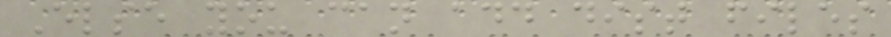Else you can add dist files
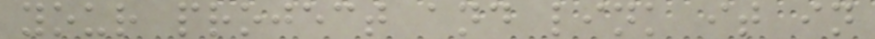your project and link it in
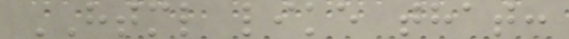HTML like that:
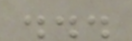...
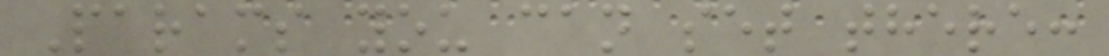Params you can set there:
